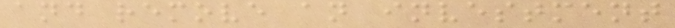and remove an investment
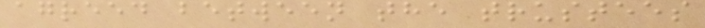agreed between the trustees
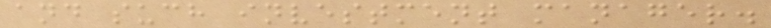and such investment manager.
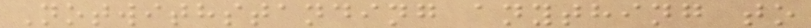Notwithstanding anything to
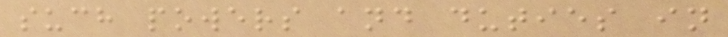such powers and duties in
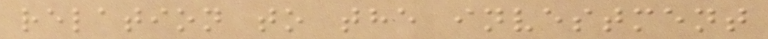relation to the investment
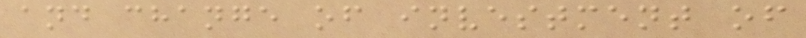and change of investment of
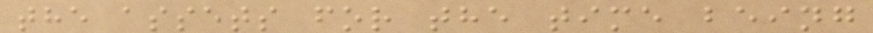the assets for the time being
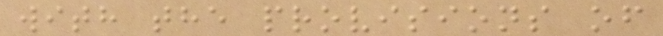with the provisions of
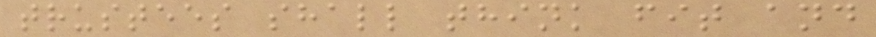trustees shall think fit and
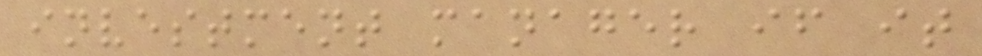investment manager if it
